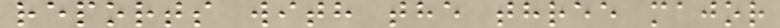reports with the three major
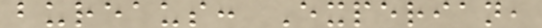bureaus: Experian,
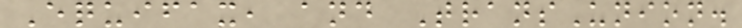Equifax, and TransUnion.
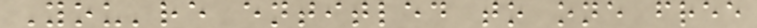You're entitled to one free
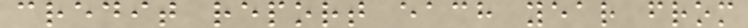credit report each year from
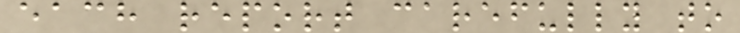each report carefully to
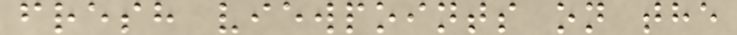fresh viewpoints on the
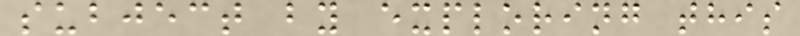subject by exploring this
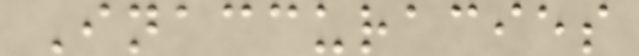Inaccuracies
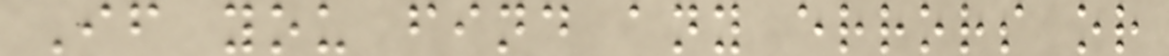If you find any errors or
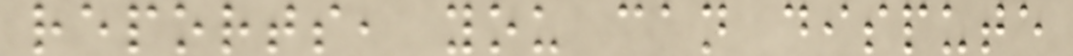reports, you can dispute
